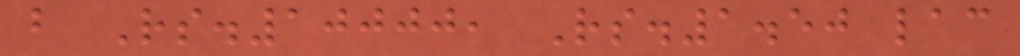b Rs.10000, Rs.1.50 lac
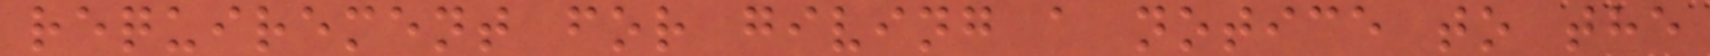requirement for giving a notice to the
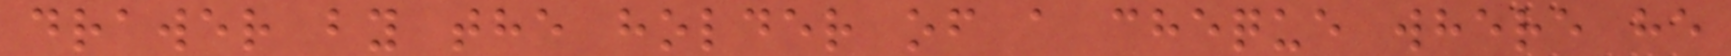drawer by the holder of a cheque where he
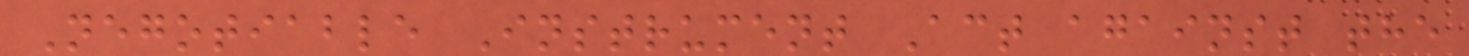Negotiable Instrument Act against the
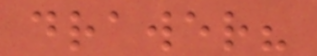drawer?
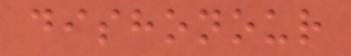dishonour
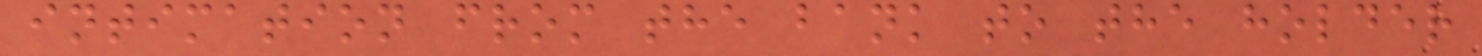intimation from the bank to the holder
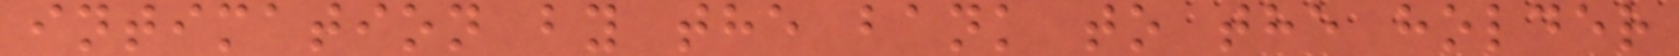intimation by the bank to the holder
